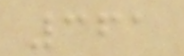361
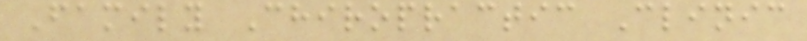Family Chiropractic Clinic
